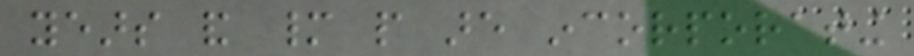years and many people are incorporating
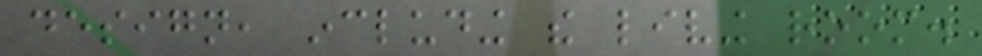design, including the living room.
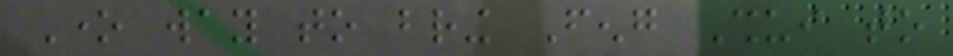One way to bring Feng Shui to
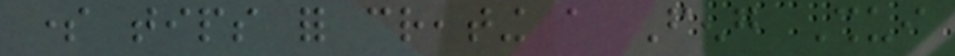some tips for creating a Feng Shui
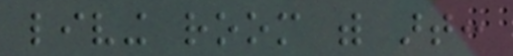living room with art:
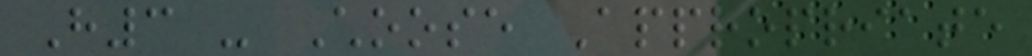H3 - Choose Appropriate
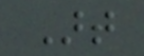Art
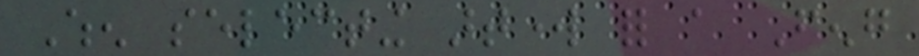When selecting artwork for a Feng
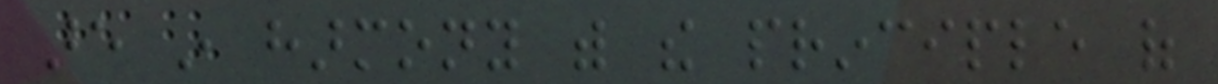are in harmony with the principle of
